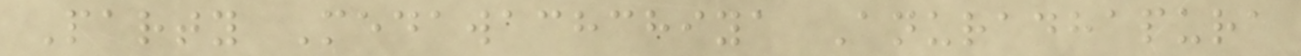Party Medawachchiya Anuradhapura
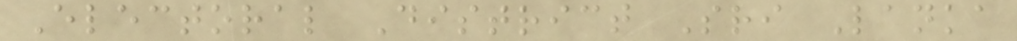Electoral District Sri Lanka
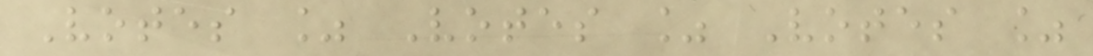Votes % Votes % Votes %
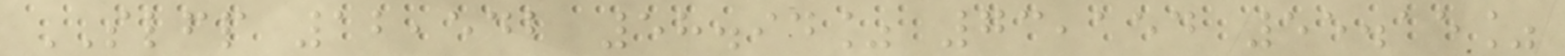SLFP 12,542 58.94% 73,154 55.15%
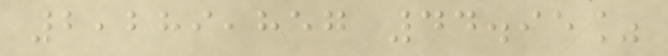2,289,857 44.95%
